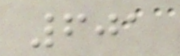601
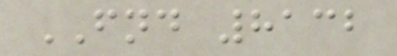FND 8132
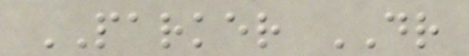PARKER DR
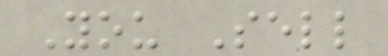You Sell
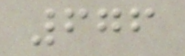676
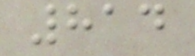814
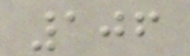106
